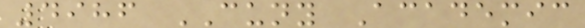4986 CUNY Academic
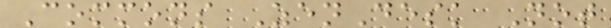Commons ZenDesk Not
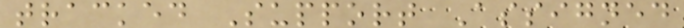tracked Support Assigned
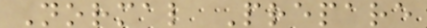Normal Prepare
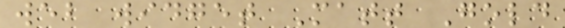web widget Matt Gold
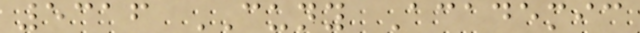5316 CUNY Academic
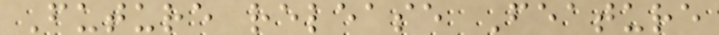Future release Feature
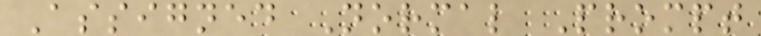Assigned Normal Prompt
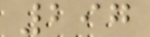297
